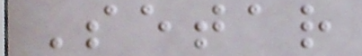Setar
